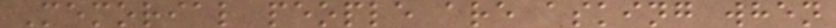Memorial people are asking when
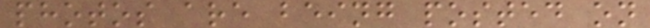photos are being posted on
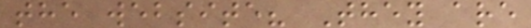the website? They are
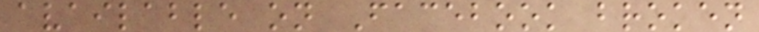available on Facebook broken
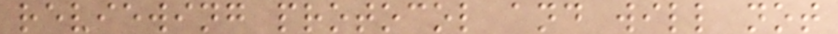reviewing protocol and will not
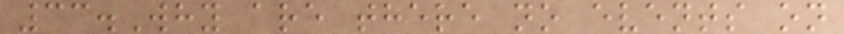33.Why are there no events on
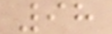98
